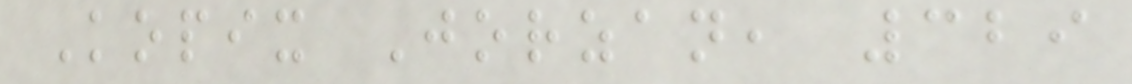Kopix Jorzan, 329
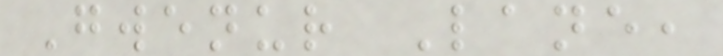Gwenur Lane,
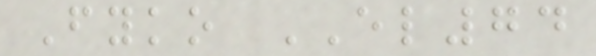Fyko EL74
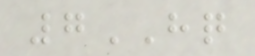7HQ
